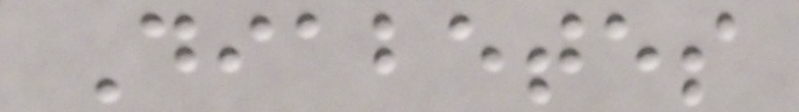Diabetes
